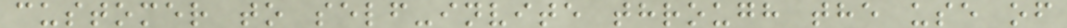customer to self-invite through the use of
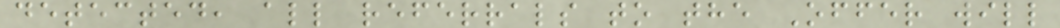detected, all referrals to the Offer will
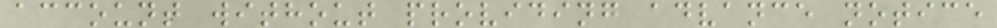account without providing advance notice
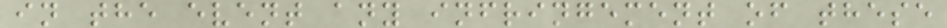in the event any infringement of these
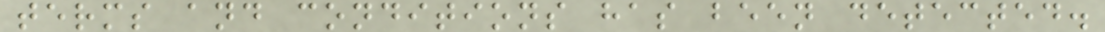terms and conditions has been detected.
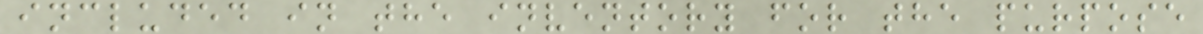included in the inventory for the purpose
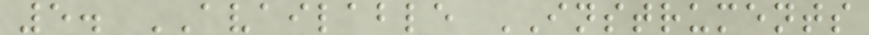5. AVAILABLE INSTRUMENTS
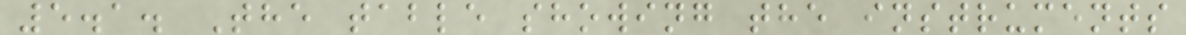5.1. The table showing the instruments
